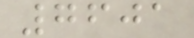7601
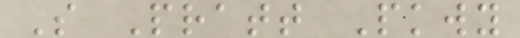S Pratt Pkwy
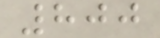800
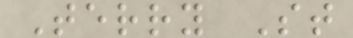Terry St
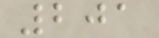201
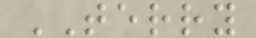TERRY
